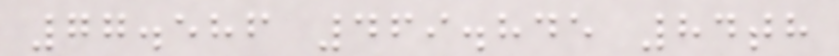77.586 469.845 84th
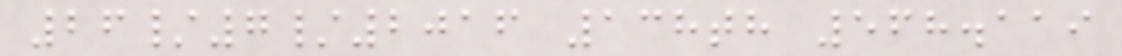26/7/2016 138th 568.119
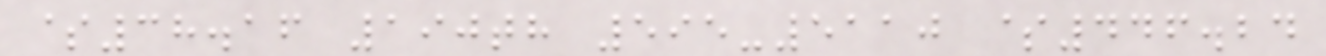$38.16 190th 595-5110 $446.24
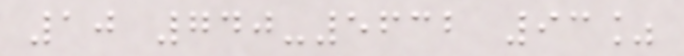10 740-5632 93%
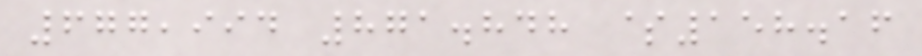677,994 871.848 $158.16
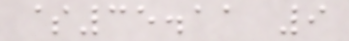$35.11 9
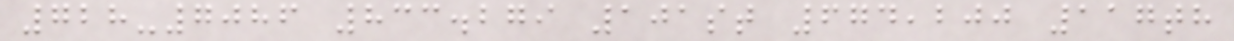728-7086 833.279 101st 674,200 117th
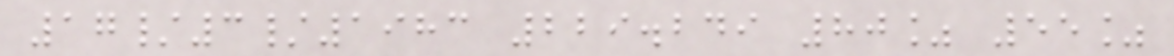17/3/1983 229.249 80% 55%
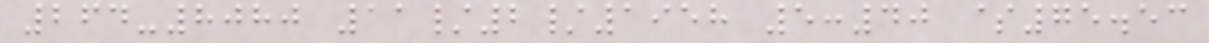264-8080 11/2/1958 5:40 $75.53
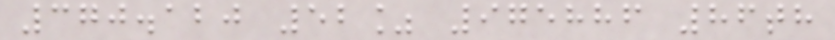370.120 52% 975886 86th
